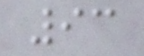93
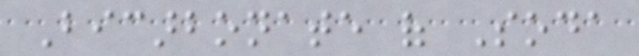Bicarbonate of Soda
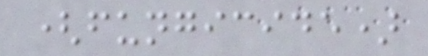(fungicide)
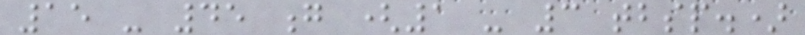15 - 45 g (1 - 3 tbsp.)
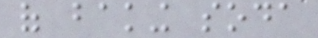of baking soda
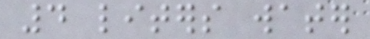4 liters water
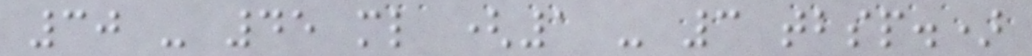30 - 45 ml (1 - 3 tbsp.)
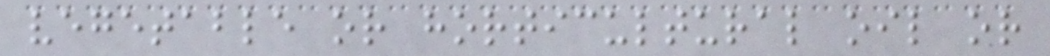vegetable or horticultural oil or
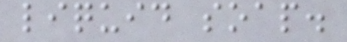liquid soap.
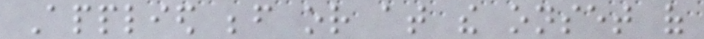Applied before or at the onset of
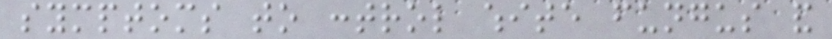symptoms to control white fungus and
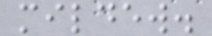mildew.
